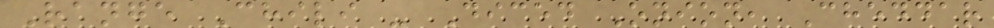Range Chili - Diced Onion, Cheddar
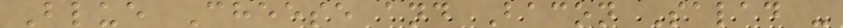Blue Cheese and Bacon Salad -
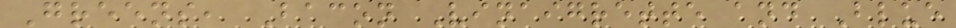Greens, Bacon Vinaigrette and Blue
